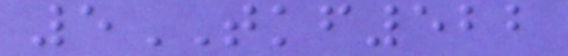5TKF522
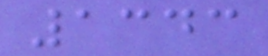1343
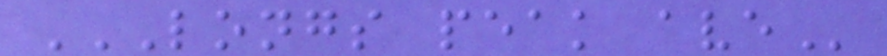LONGS PEAK AVE
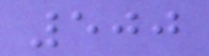500
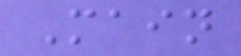Main
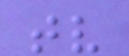tv
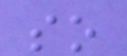so
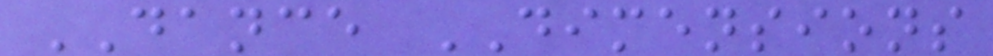DANCE DIMENSIONS
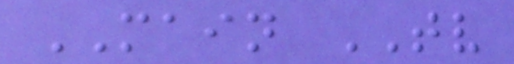MAIN TV
